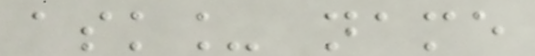ask_ name
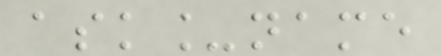ask_name
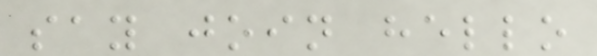say join hello
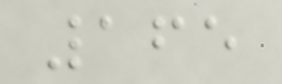165
